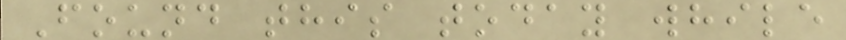Found this today while
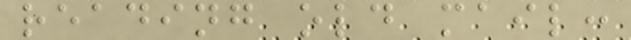reading old mail:
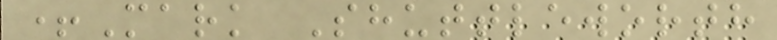+Mark Shuttleworth
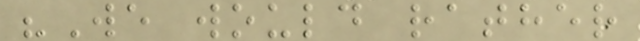"We would rather
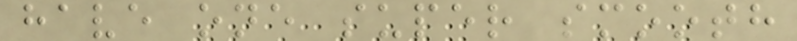have one super smooth
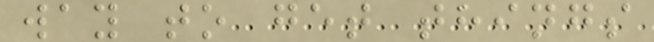way to get things
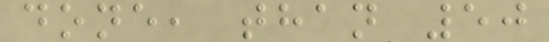done, than 50
